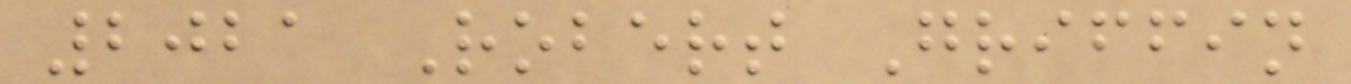2021 Robert Griffin
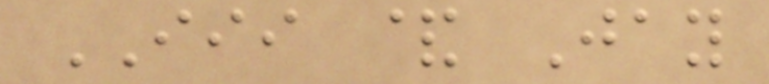III & Jay
